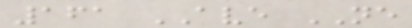161 AVE NE
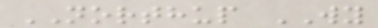NORTHUP WY
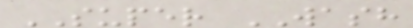SUPER WASH
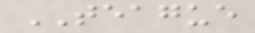TEAGUE
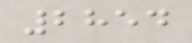2854
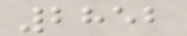2852
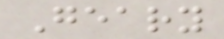Geary
